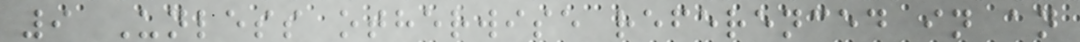9 Unless otherwise referenced in an
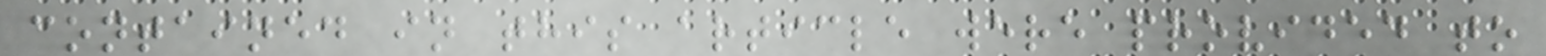contained in this article were provided to
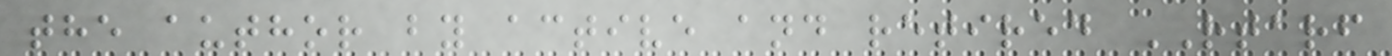the author by active and retired RTARF
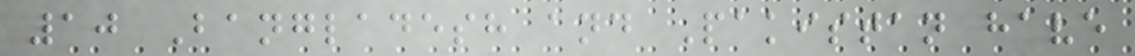10 Bangladesh and Pakistan have
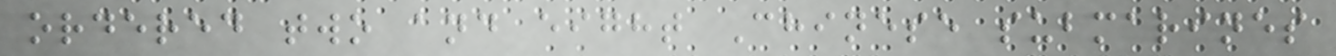ordered two and eight Chinese submarines
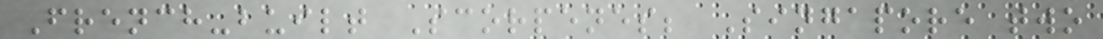French-built Scorpenes; Singapore two
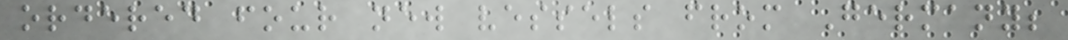ordered four new vessels from Germany;
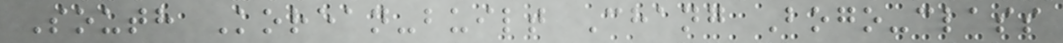South Korean-built Chang Bogo-class
